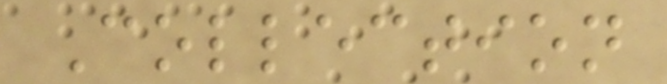Collection
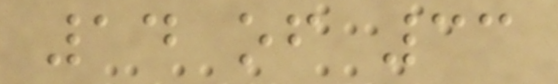14 of 33
